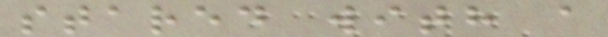stared with a
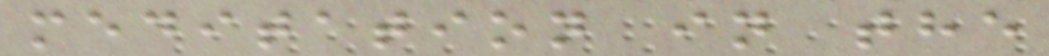meditation in the
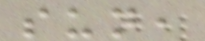sun,
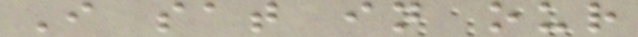I sat in our
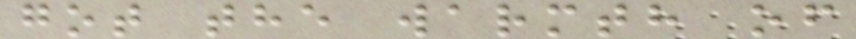got the warmth of
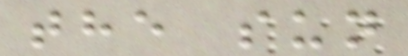the sun
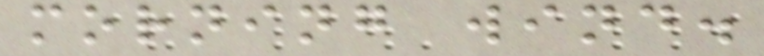morning wind.
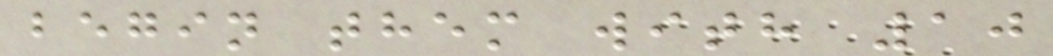begin them with 10
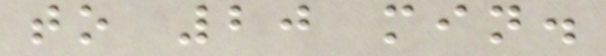to 20 min.
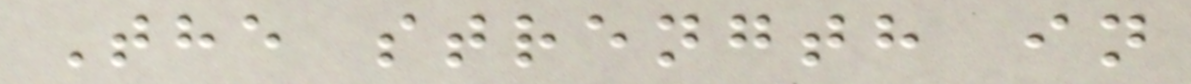The strength in
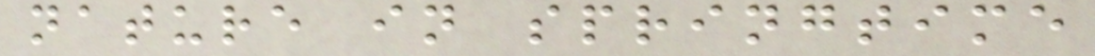nature in springtime
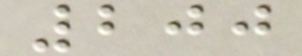200
